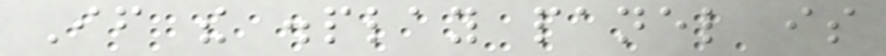If the display panel is
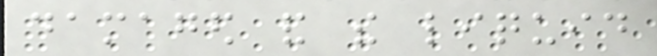damaged and the liquid
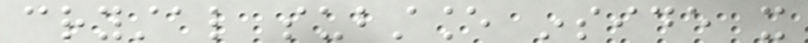crystal substance inside it
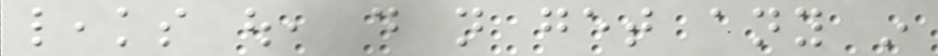leaks out, do not get any in
